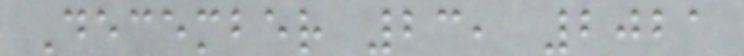December 23, 2021
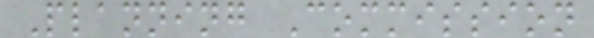Planning Commission
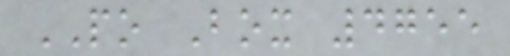PO Box 4755
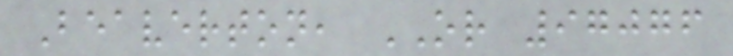Beaverton, OR 97076
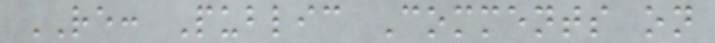RE: Public Comments on
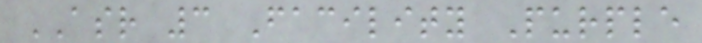ASR 3 Facility Purple
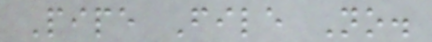Pipe File No.
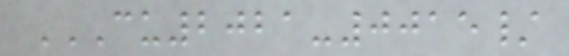CU2021-0015/
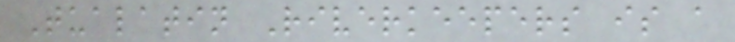Tualatin Riverkeepers is a
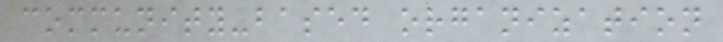community-based organization
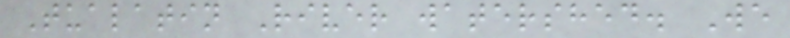Tualatin River watershed. We
